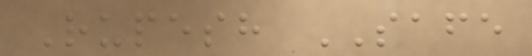Rupesh SAFE
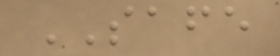SAFE
